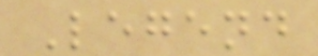Legend
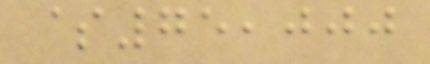$75,000
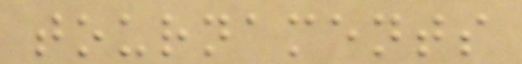tournaments
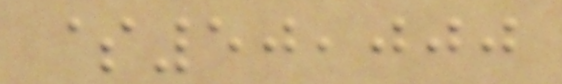$50,000
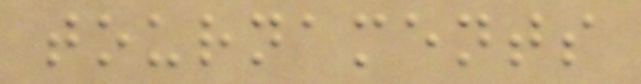tournaments
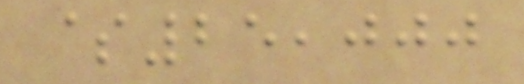$25,000
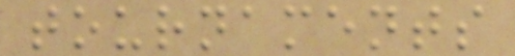tournaments
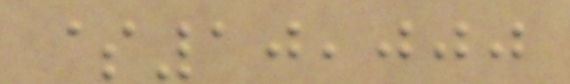$10,000
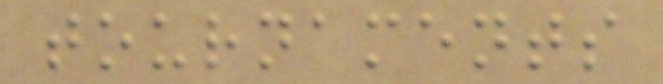tournaments
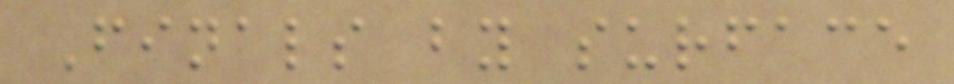Finals by surface
